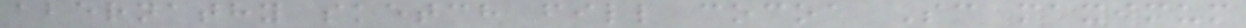abernathy sketch fill cocoa Sc maximum
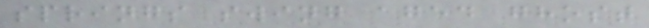springs swing aged ghost
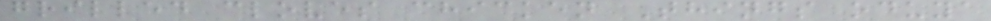grilled cloves chicken Things oduya
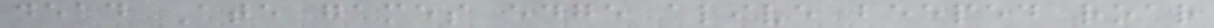dead Ate games edge alive beeped roar
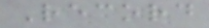Record
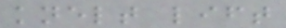knelt lift
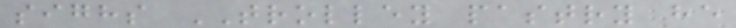sighs TROLLEY pastry he
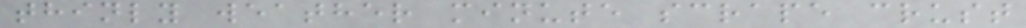thinly weather minute scrape crust
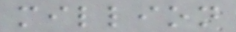million
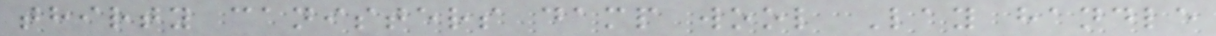thirty canisters damp wool Lay handle
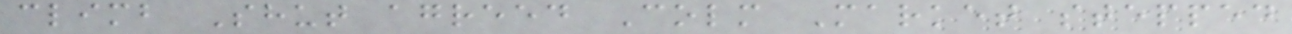climb Shut agreed Colm Market stepped
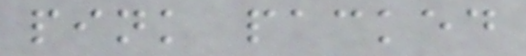pink packed
